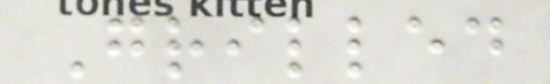Grilled
